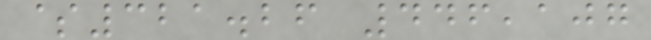$321.26 446,107
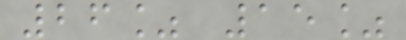26% 15%
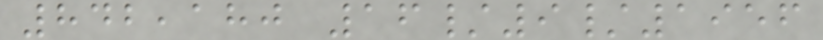842,180 16/9/1956
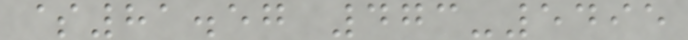$81.57 473-5495
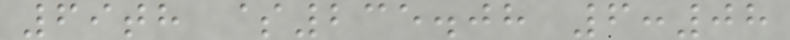69th $235.08 6:08
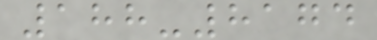188-8174
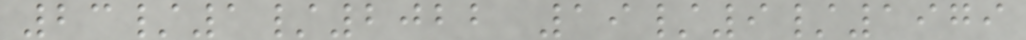23/1/2022 19/9/1979
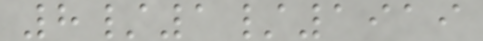8/1/1919
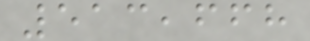513,668
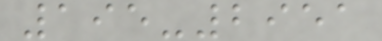195-2951
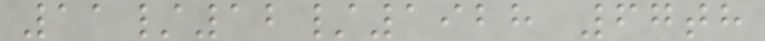11/12/1928 67th
